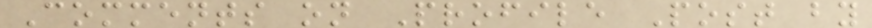Comments on Profile Post by
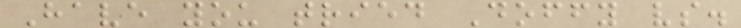Have you tried Doffy vs.
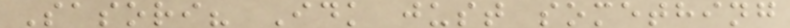Sasori? Idk just something
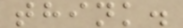think.
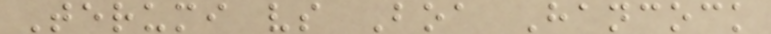Terumi vs Boa Hancock
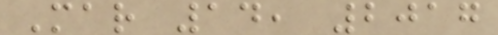Mar 14, 2017
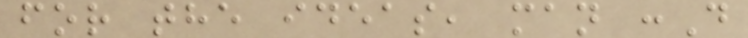for the ideas, man :D
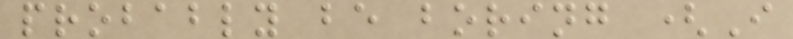probably be boring (I
